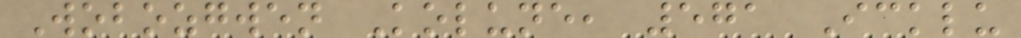Wobozgwen Kolune, 571 Icklu
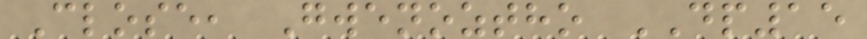Close, Gwenoztho DP15
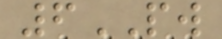6PW
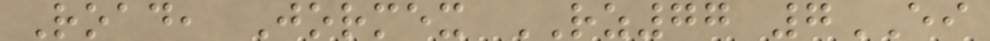Road, Jormex RZ77 7EI
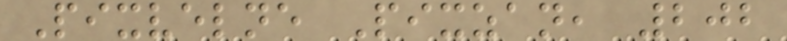Pixvelne Pixzan, 202
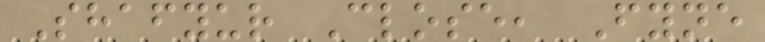Shafyur Close, Fyne
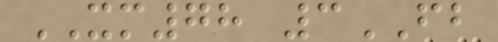XM78 3FB
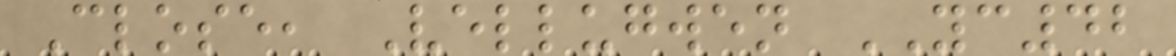Close, Vellugwen YC42
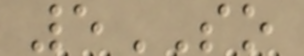5SO
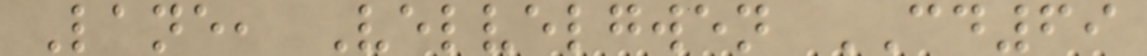Lane, Velvelgwen CD69
